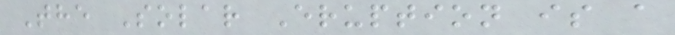The Solar Eruption is a
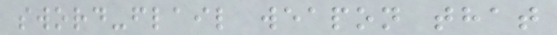sword-flail weapon that
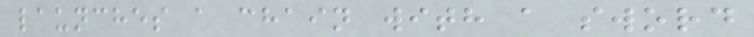launches a chain with a sword
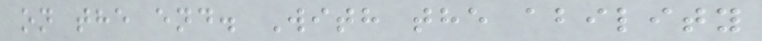on the end. With the ability
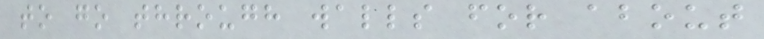to go through walls for about
